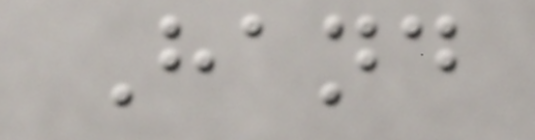Hand
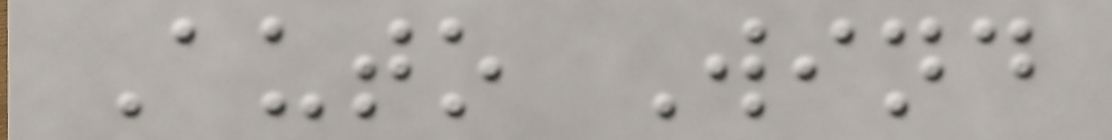Auto Wind
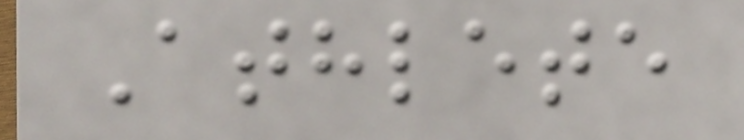Athlete
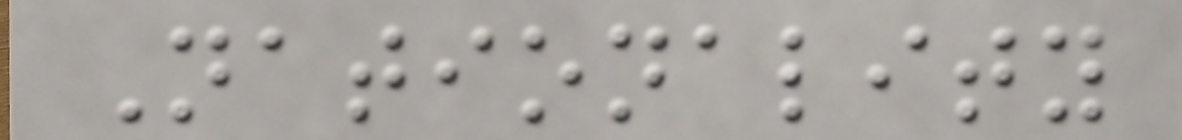Nationality
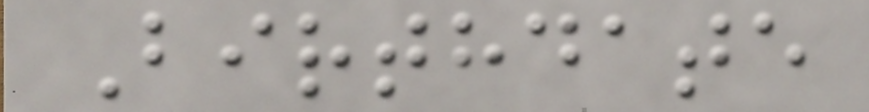Birthdate
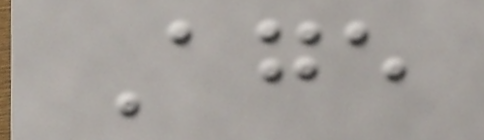Age
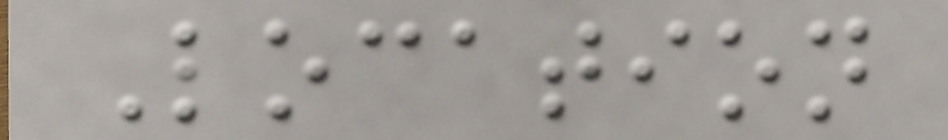Location
